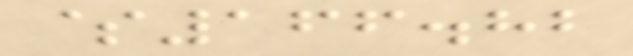$166.82
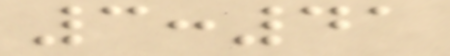3:41
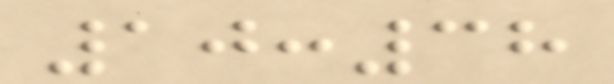10:38
